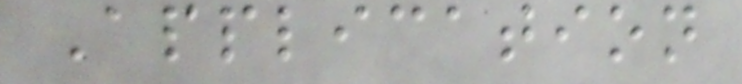Application
